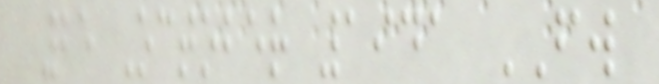25 October 1941 FW
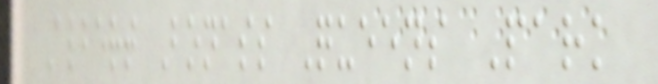Albert Bonass Queens Park
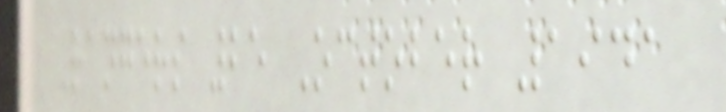Rangers 25 October 1941
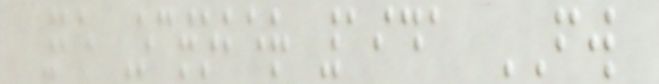25 October 1941 FW
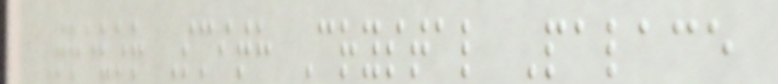Trevor Smith Crystal Palace
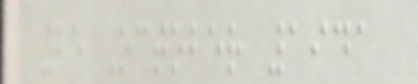25 October 1941
